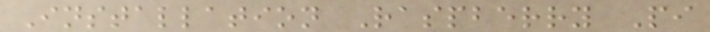Installation Raspberry Pi
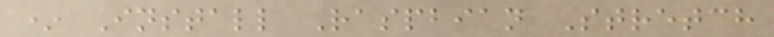* Install Raspbian Stretch
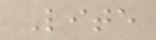Lite
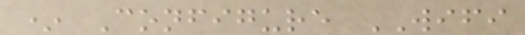* Configure WIFI
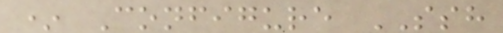* Configure SSH
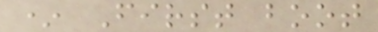* First boot
